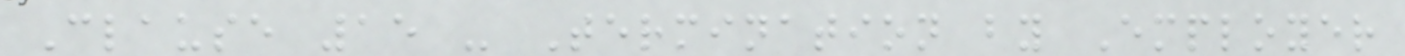Clause 15 - Termination by Employer
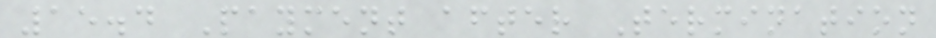15.4 Payment after Termination
